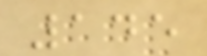145
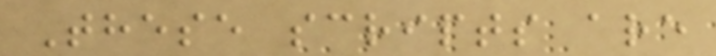These scripts are
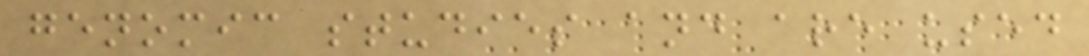genomic studies and are used
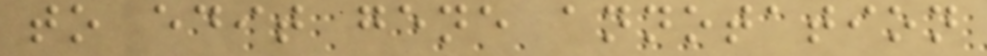to edit gene annotation
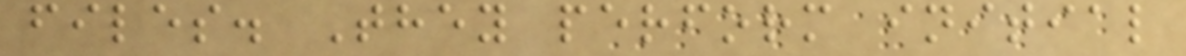files. They perform initial
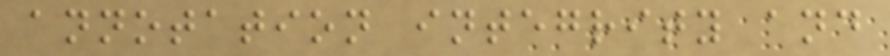annotation integrity and
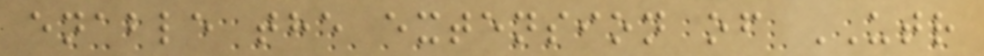enable the extension of UTR
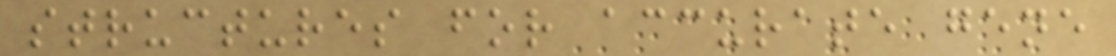structures for accurate gene
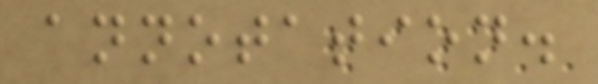annotation.
